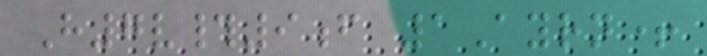H7v#9f 1Ayrn+
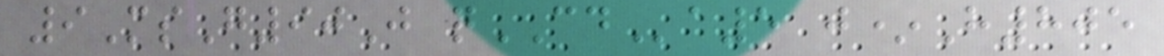9MsG90J qCDa5 j*H805
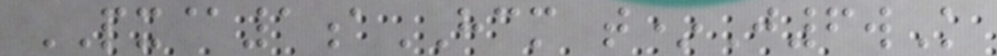PX@1aHCM t*J6wK
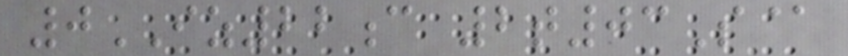0IZ22c 2t03S@
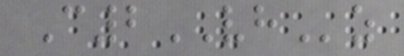C2VHz
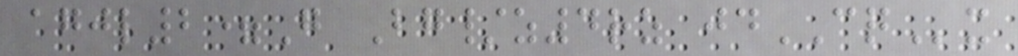agjl2=G Bg/z4rz jdCQx
